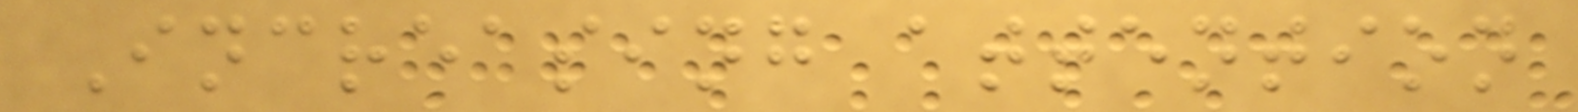Increasing attention
